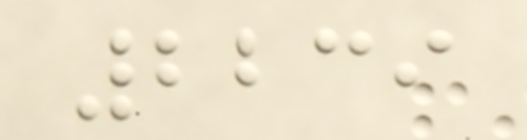2239
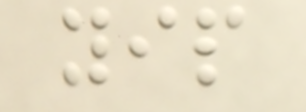yip
